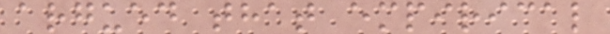argued that empirical
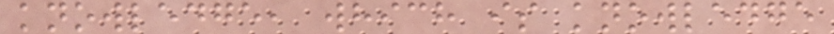knowledge, which is knowledge
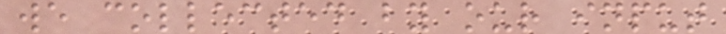we collected by our input
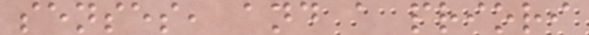senses, and a priori
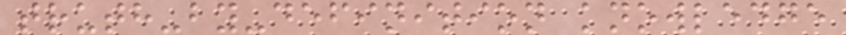truth-by-definition knowledge
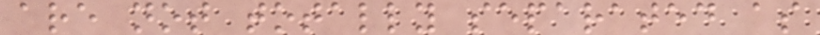are not totally separated as
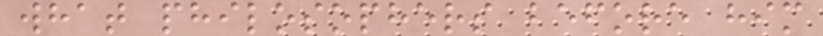what philosophers before him
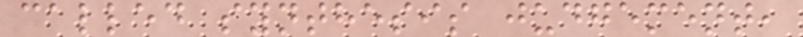called synthesis judgement,
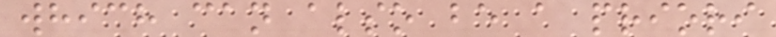which can also be a priori
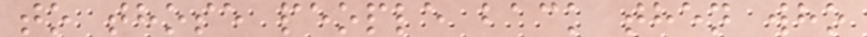to those people back then who
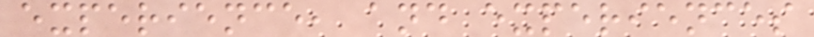experience, and experiences
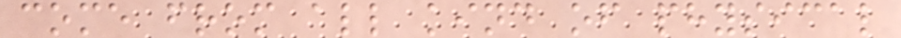come from all kind of physical
